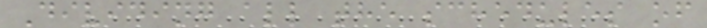Dividing all the schedules of
